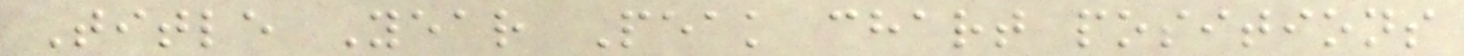Title Year Peak chart positions
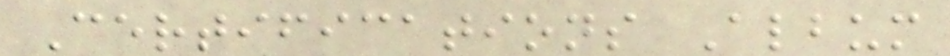Certifications Album
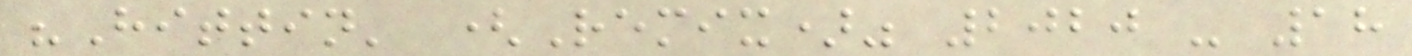"Hittin' (Remix)" 2020 - 18
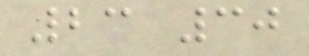23 30
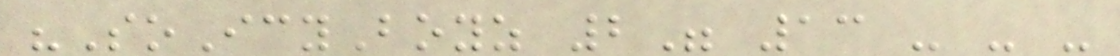"SoIcyBoyz 2" 13 - - -
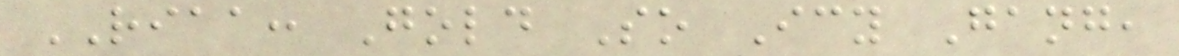RIAA: Gold So Icy Gang,
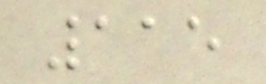115
